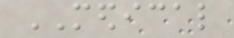MEDICAL
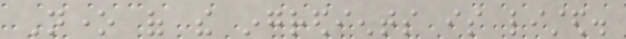None of the ingredients is listed.
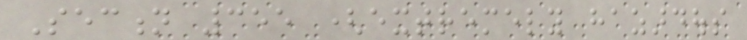Section 355 (extremely hazardous
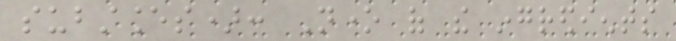substances): None of the ingredients
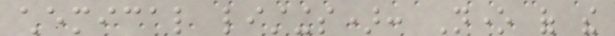chemical listings): None of the
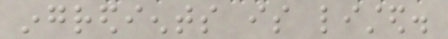ingredients is listed.
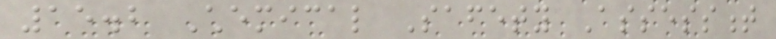15.2 Chemical Safety Assessment
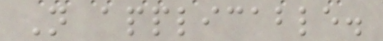Not applicable.
